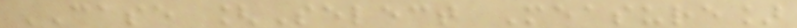CASE [Select Measure]
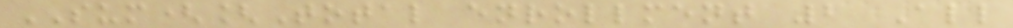SUM([Total enrollment 2 All
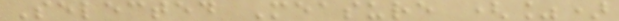Selected Measure (%)
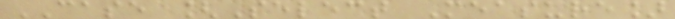CASE [Select Measure]
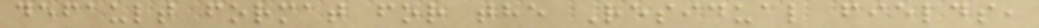default format for the Residual fields,
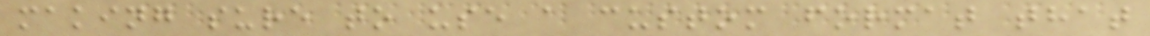making sure to use a custom format that
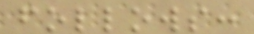follows:
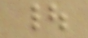|
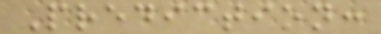Prediction:
